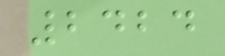2424
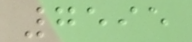7595
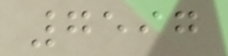7597
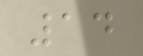14
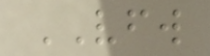VFW
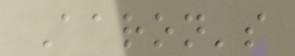Aaron's
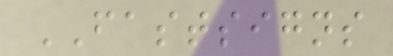FASTSIGNS
